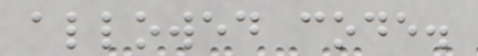allowed code.
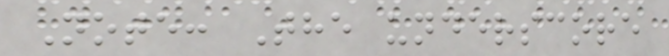Note: The underscore
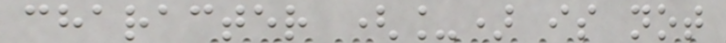character (_) is not
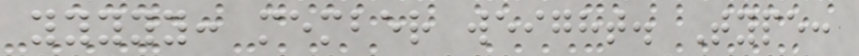yyyyy: member weight. Type:
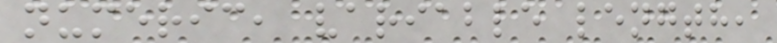numeric, variable length,
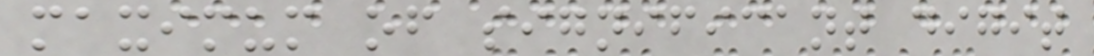maximum of significant digit
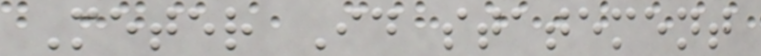Meter Id statement
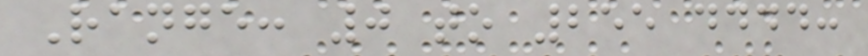Range: 0 to 255 dddd:
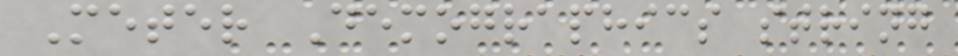Meter Demographics string
